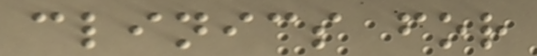clinics for
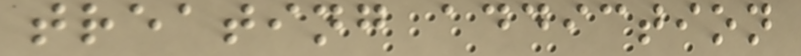treating addiction
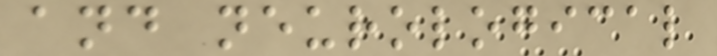and neurological
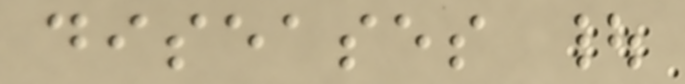diseases |
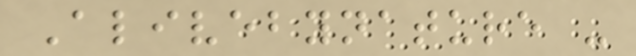Alivebynature -
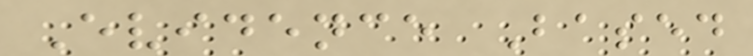Evidence Based
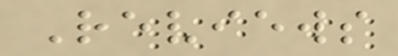Reviews
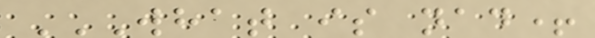WHAT IS NAD+
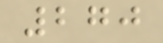270
